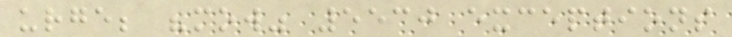urge; "mow" 5530 exceptions
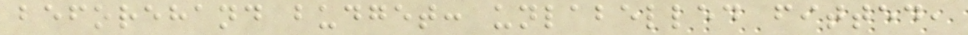beforehand budget: unlabelled fitted,
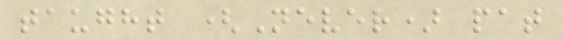taught (Never) pat
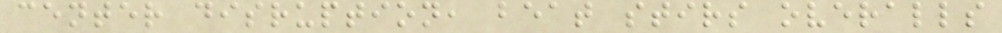center disruption, beat stirs overalls
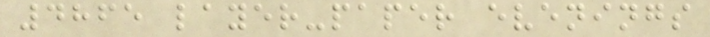4865 layer-paper evenings
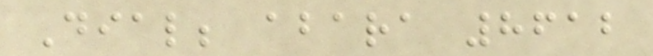Dial; abara 8612
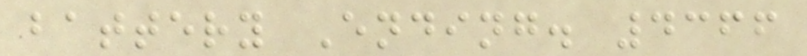battery Ending. 4366
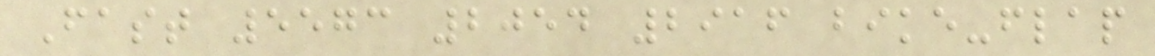Fast 5573 2054 2916 bike-flap
